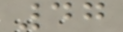47
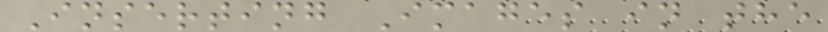Inserting Images in the
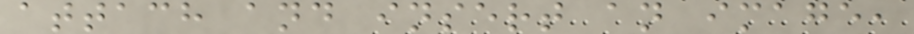attach and insert an image,
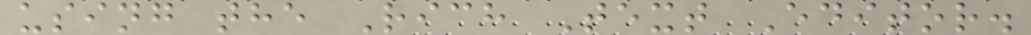using the Rich Text Editor.
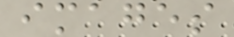images
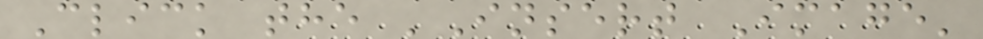Click the 'Insert Image'
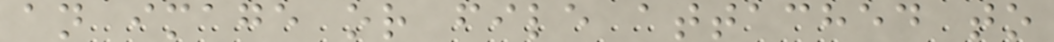an image or file attached to
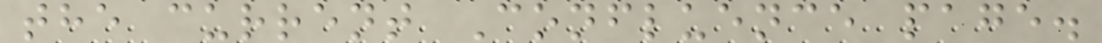the current Confluence page.
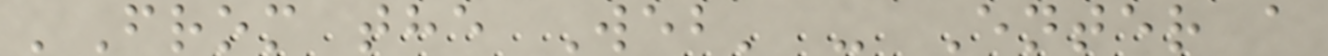'From the Web' - Enter a
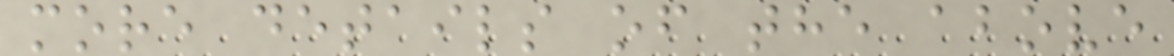more details of the above
